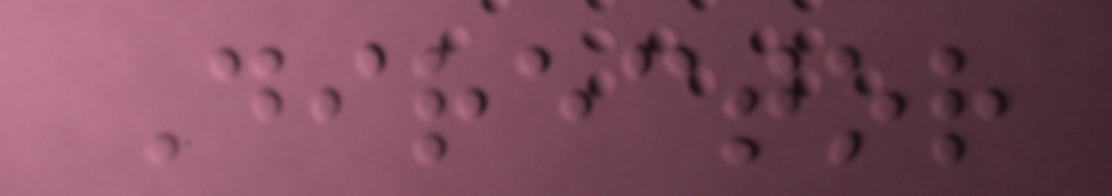Director
